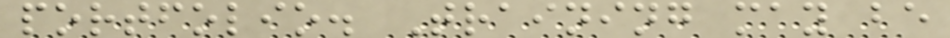portfolio. Training may be
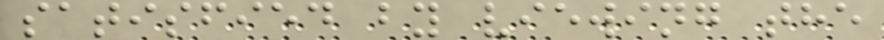satisfied by viewing the
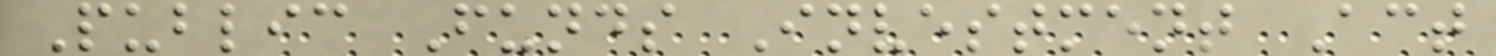Public Funds Investment Act
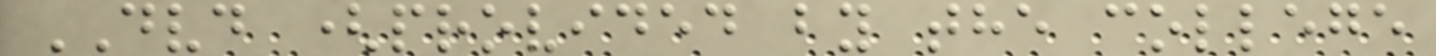DVD (provided by the college
